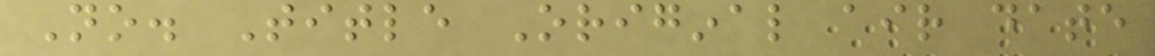No. Title Original air date
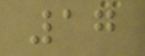17
